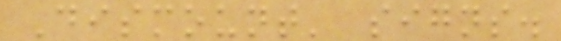Dismount' signs.
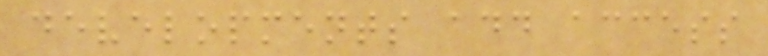developments add access
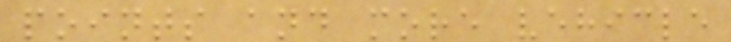points and more vehicle
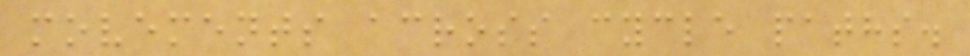movements across cycle paths.
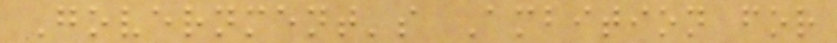Government's Ambition for
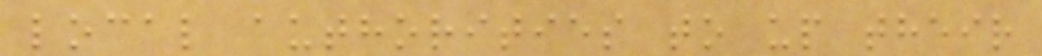local authorities to up their
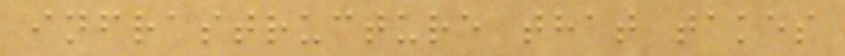infrastructure that takes
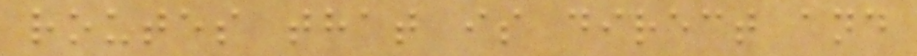routes that is direct and
